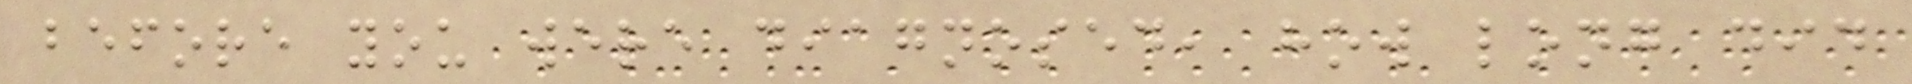before you were diagnosed, how long did
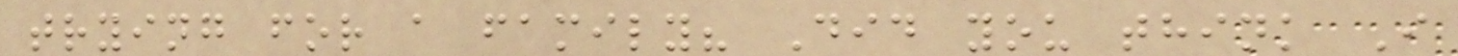trying for a family? Did you think I
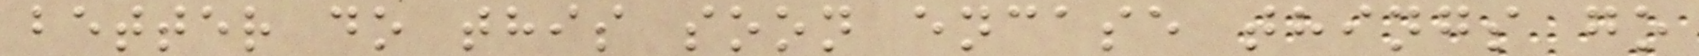better do this soon encase things go
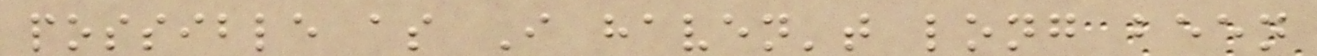possible as I haven't long been
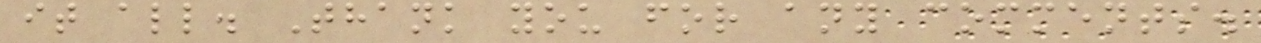it all. Thank you for any comments.
